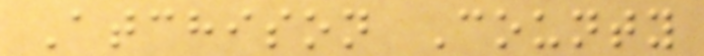Atchison County
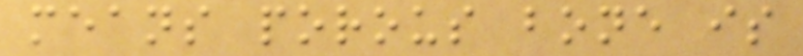means porous bone is
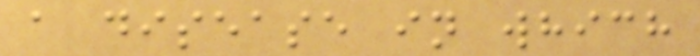a disease in which
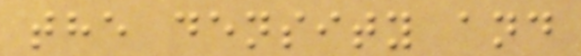the density and
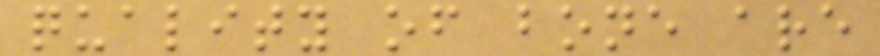quality of bone are
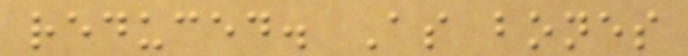reduced. As bones
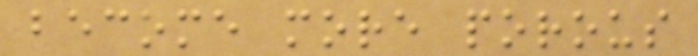become more porous
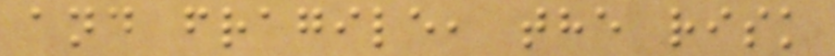and fragile, the risk
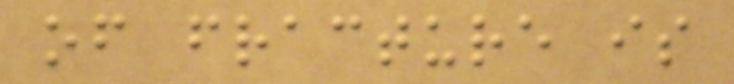of fracture is
